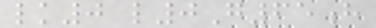lk0 l0G65h
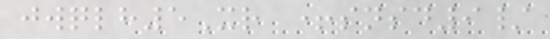jwqlh5Xr +snsd9/
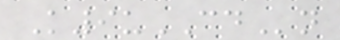K9uCDn
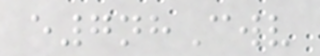e7nhCwv
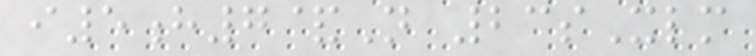i5h7&N 23sXlm
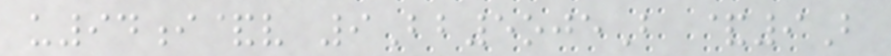u94i&v 9Bb5ojeB &9B
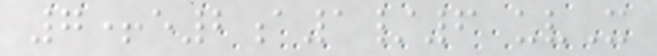7+e2a1/6 uvX
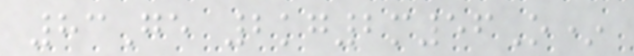83Ge 2kg2m56O*
